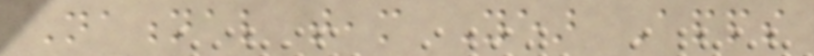National team Year Apps
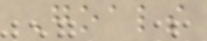Goals
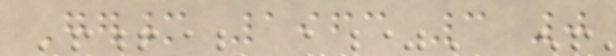Germany 1963 3 0
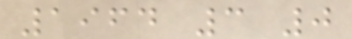1964 3 0
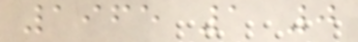1965 1 0
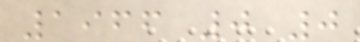1966 0 0
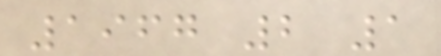1967 2 1
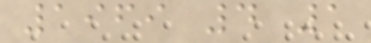1969 4 1
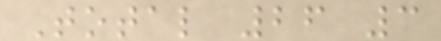Total 26 3
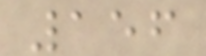156
